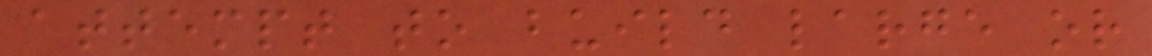attempt to build large or
